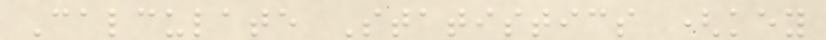Calculate Statistics (key
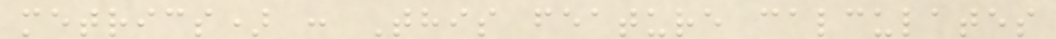metrics) : This feature calculates
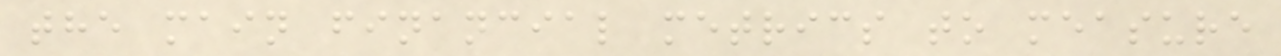the main financial metrics to measure
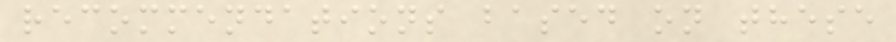recommendations based on these
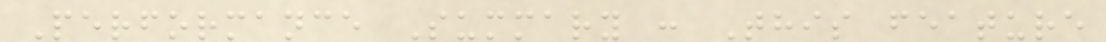Performance Summary : This feature
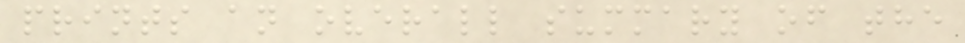prints an overall summary of the
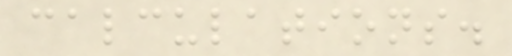calculations.
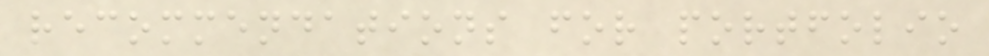recommendations for portfolio
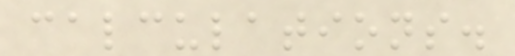calculations.
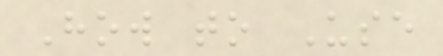How to Use
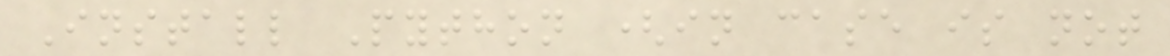Install Python (in case is not
